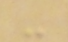-
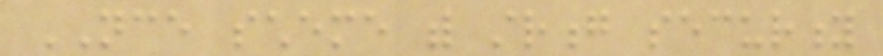NCE scheme with strong security
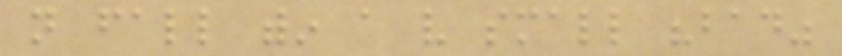not fall within a very small "bad"
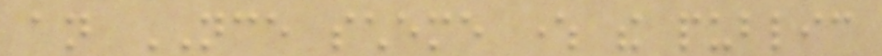an NCE scheme where the public
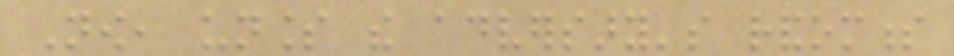Now, unless the adversary's randomness
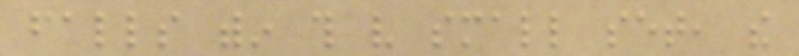falls within this very small set, the
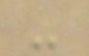-
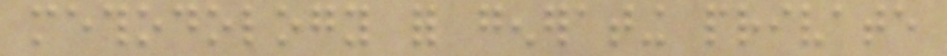methodology for generating private
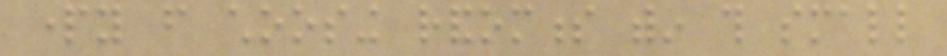party from choosing randomness within this small
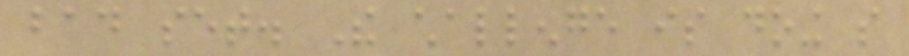bad set. The challenge is doing so
